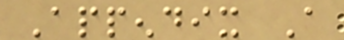Appendix A
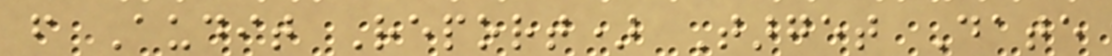from Audit Report) Target Date
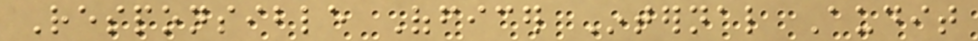Responsible Officer Internal Audit
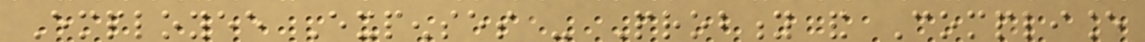Employee Expenses - Probity and Compliance
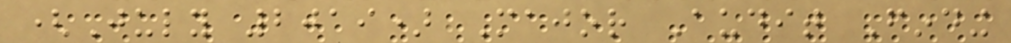(July 2019) Major Audit Finding
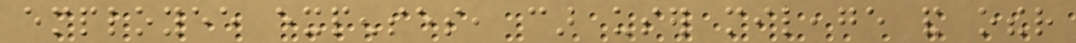employee expenses, car user mileage and other
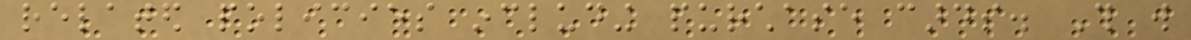related policies including purchase cards. This will
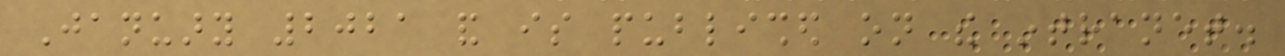January 2021 and is published on the intranet.
